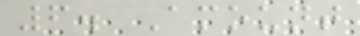6. Amount
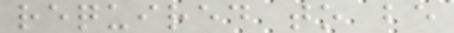required to be
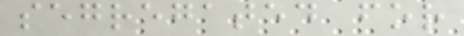segregated for
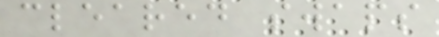cleared swaps
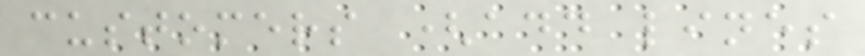customers (add lines
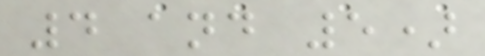4 and 5)
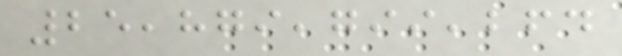25,879,799,264
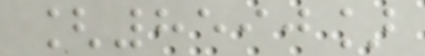[8590]
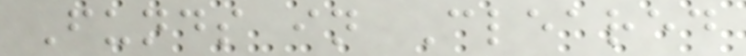Funds in Cleared
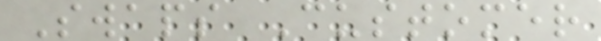Swaps Customer
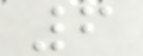6
